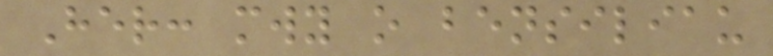Her: mwy o bensiliau
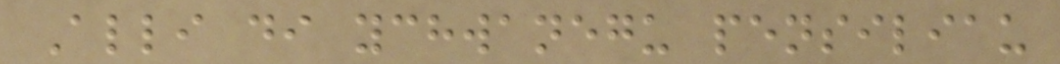Alli di ychwanegu pensiliau
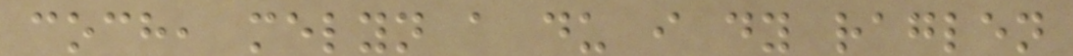coch, melyn a du i dy raglen
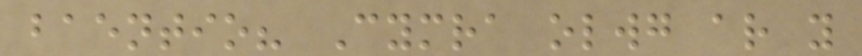baentio? Cymra olwg ar y
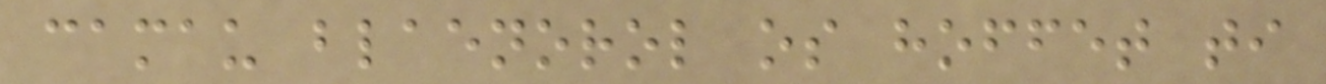camau blaenorol os hoffet ti
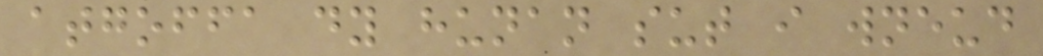atgoffa dy hunan sut i wneud
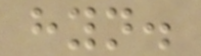hyn.
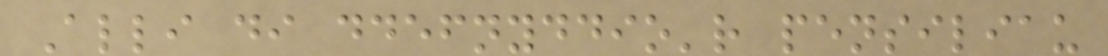Alli di ddefnyddio'r pensiliau
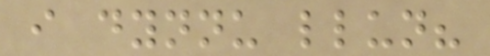i dynnu llun?
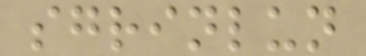sgrinlun
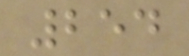254
